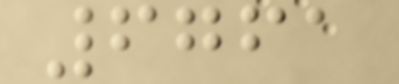6761
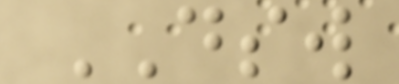DSW
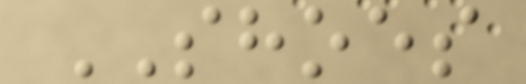SHOES
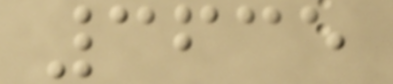3635
